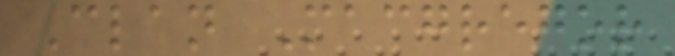Clan Macgregor
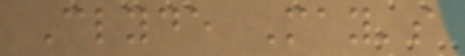Clyde May's
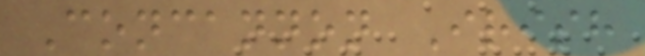Concannon Irish
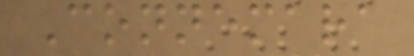Connemara
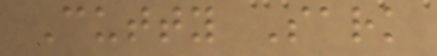Cutty Sark
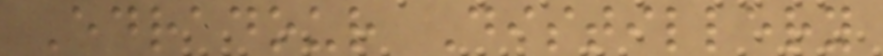Edradour Distillery
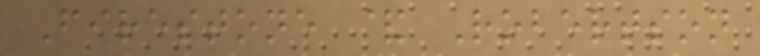Firestone & Robertson
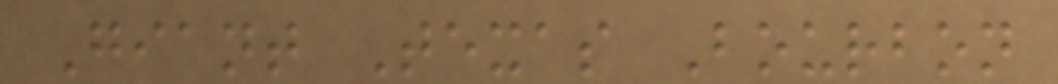Giant Texas Bourbon
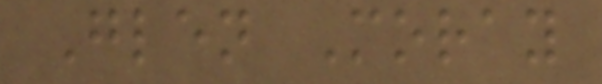Glen Moray
